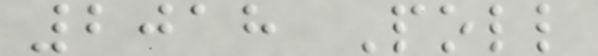2018 Poll
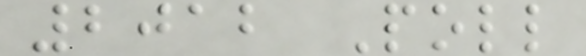2012 Poll
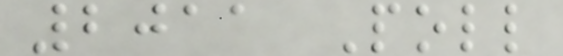2011 Poll
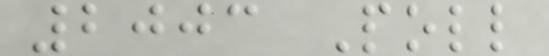2003 Poll
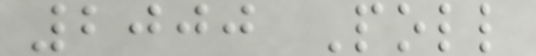2000 Poll
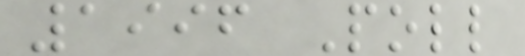1996 Poll
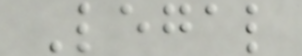Legal
